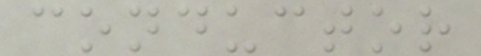conductor
